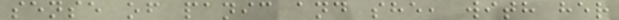sense of panic and she, with her
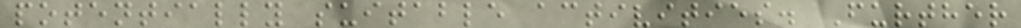potentially suitable activities. Further
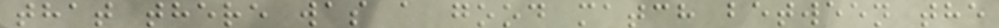that there was a good match between the
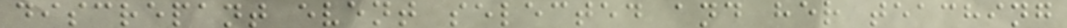discrepant event selected and her teaching
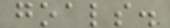goals.
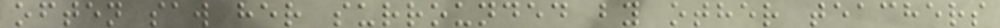often saw her surrounded by other teachers
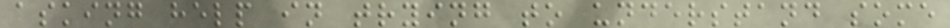asking help in trying to understand some
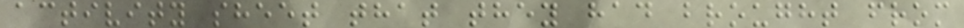activity sheet that they had brought from
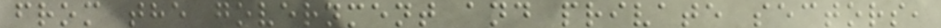from the government and private sectors,
